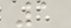1
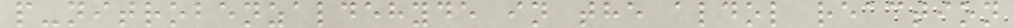p-nitrobenzaldehyde in the aldol reaction
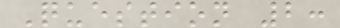Question 2:
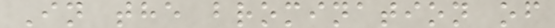In the bromination of
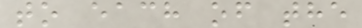to each of the
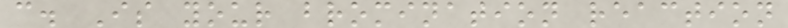c. Is your bromination reaction
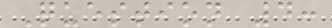Question 4:
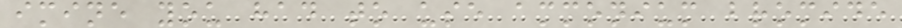imine you had to use ammonium bromide
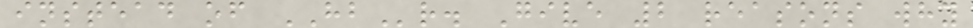instead of HBr. Give 2 reasons why
